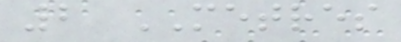2 METRES
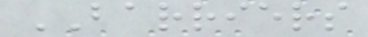BARRIERS
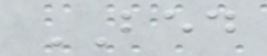BED
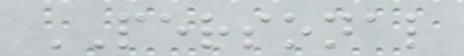PERSONAL
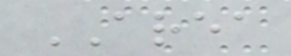AREA
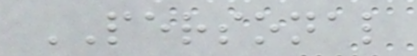PERSONAL
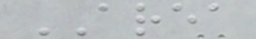AREA
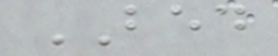BED
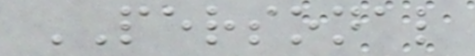PERSONAL
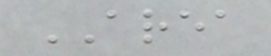AREA
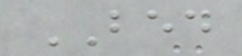BED
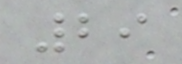29
